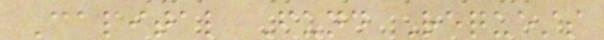Capital Fund Requests
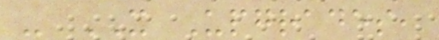- IT Upgrades,
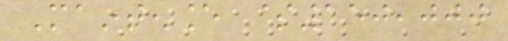Maintenance $150,000
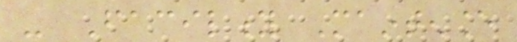- Facility Maintenance
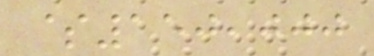$150,000
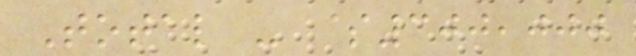Total - $300,000
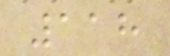118
